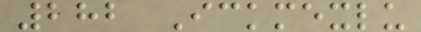282 Ickmexlu
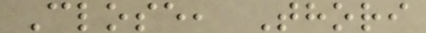Close, Thori
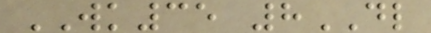WK35 8DL
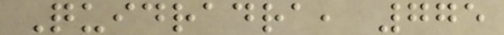Quidradra, 775
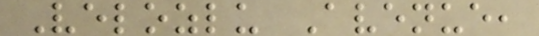Velozlu Avenue,
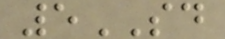5SD
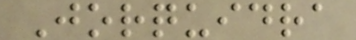Jorquidra
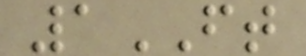1FT
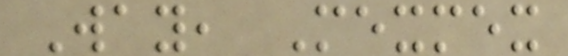Way, Mexmex
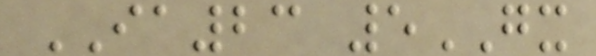IA23 5GX
